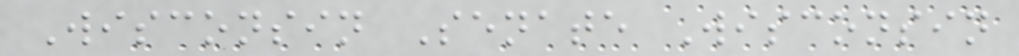Wisconsin Senate Wisconsin
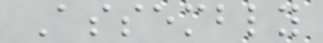Assembly
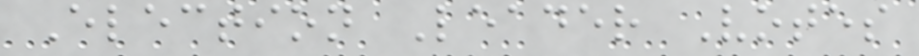Election Leader Votes
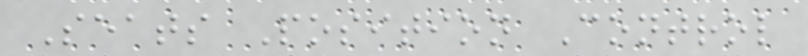Seats Position Control
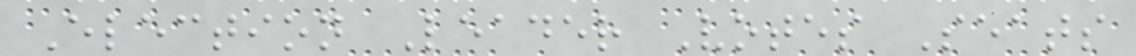Election Leader Votes Seats
